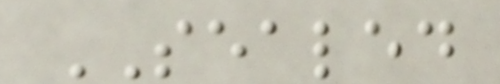SEALED
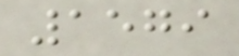1579
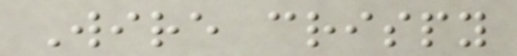Wire crispy
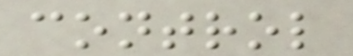control
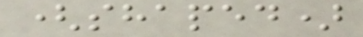(shaped)
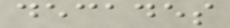decades
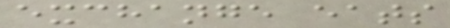exchange eats
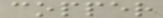copper
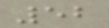52
